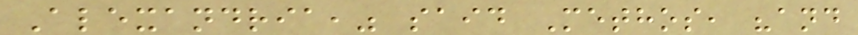Alexandria," said Methos, "and
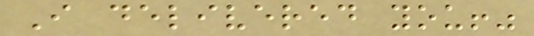I delivered you!"
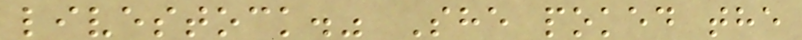livestock." She poked the
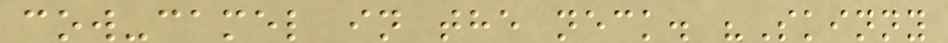cow-camel in the neck. "Skinny
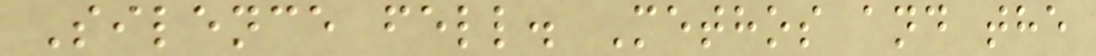Silence fell. Methos and the
